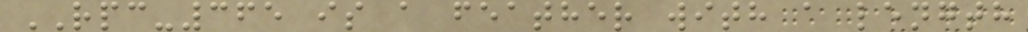RPC-365 is a feather with a length
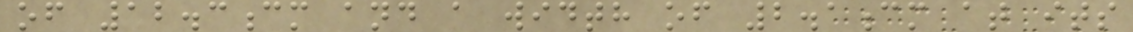of 12.3cm and a width of 2.1cm at its
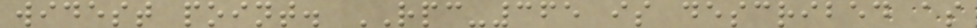widest point. RPC-365 is described as
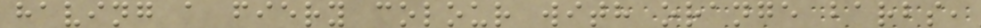having a fiery colour with orange barbs,
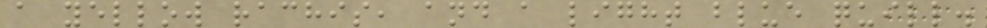a yellow rachis, and a light blue quill.
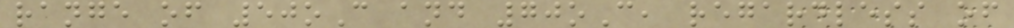range of 50oC and 70oC, regardless of
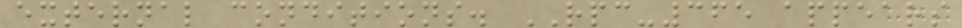external conditions. RPC-365 appears
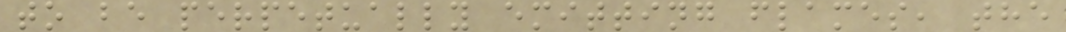to be perpetually emitting flames, the
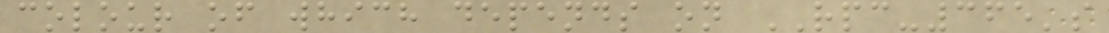colour of which depends on RPC-365's
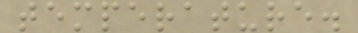temperature.
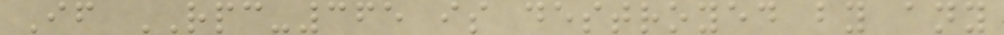If RPC-365 is destroyed by any
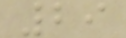29
